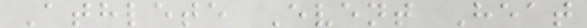Athlete Event Heat
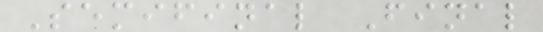Semifinal Final
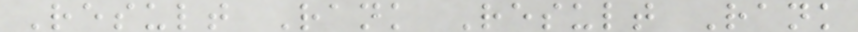Result Rank Result Rank
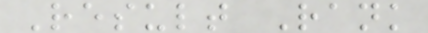Result Rank
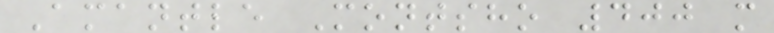Amantle Montsho 400 m
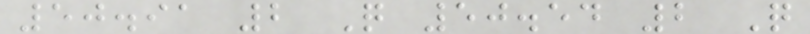50.91 2 Q 50.54 2 Q
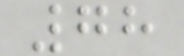78
